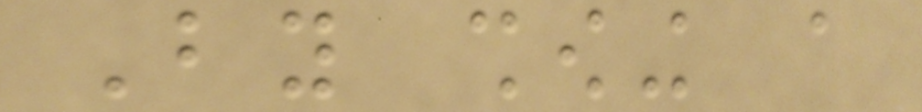By showing a
